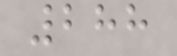288
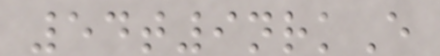54t9nrkE
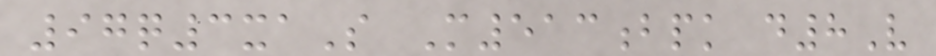97q3xaS M513bpk d8V
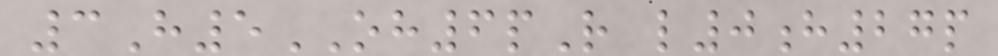3H5OH6pR l0h27p
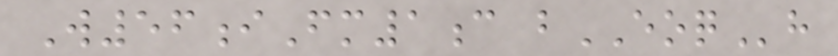W56iFm1c bEOQh
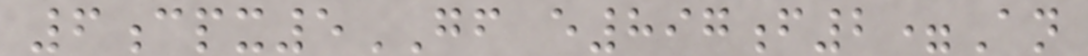6cpx5GF e897f2=An
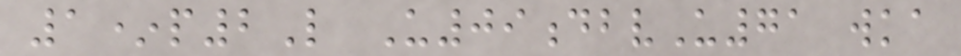1*p2L U09dbvU71 wka
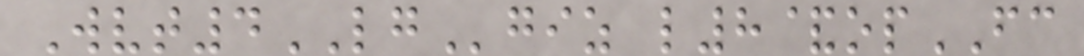Wvt4LGgiz l8&opFC
